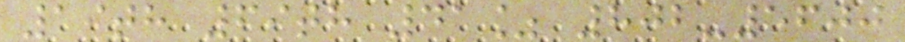19th 69th 41% 802-5600
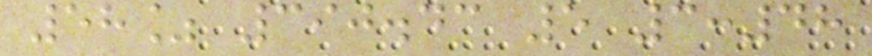58% 390.43 5 3:48
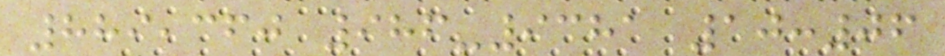889,360 986-9381 10:06
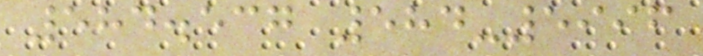584.537 584-5996
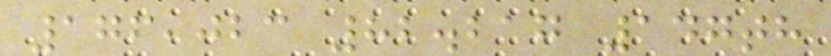176,023 82.217 147th
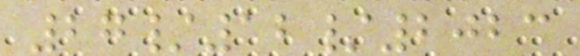27/12/2023
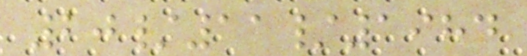20/11/1984
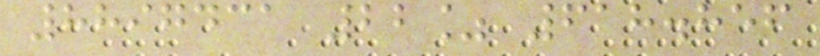8897431 22% 618.856
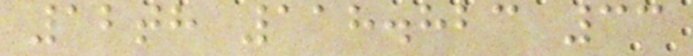12th 118.823 33
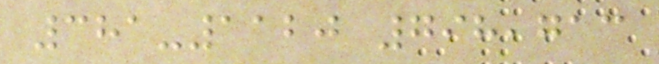381-1120 798,713
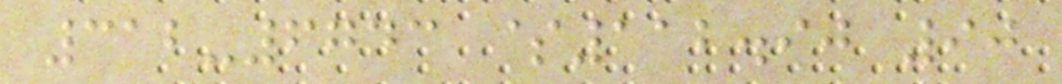312-6743 $112.90 90
